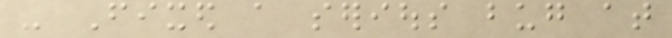- Fixed a serious bug at
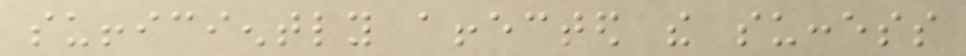sufficiently affected the success
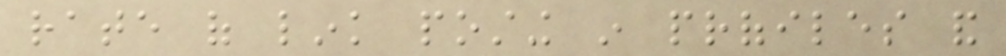rate of link posting in profiles and
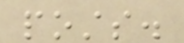posts.
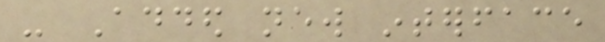- Added new interface
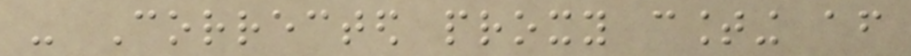- Corrected proxy counting after
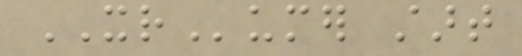XRumer start
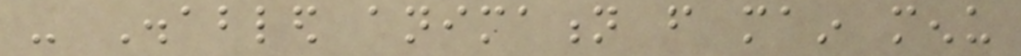- Disabled animation from main menu
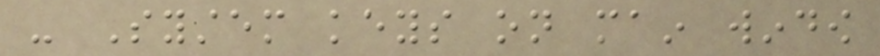- System keys on main window
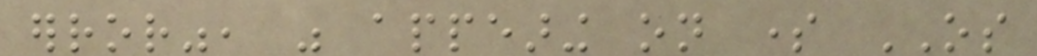error", was appearing on some OS
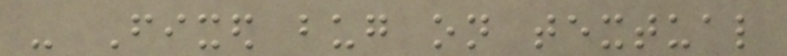- Fixed bug on textual
